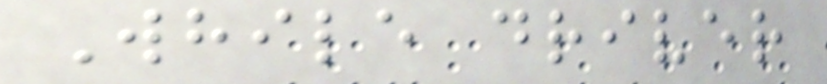While driver
